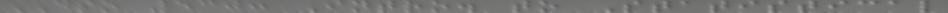DSO 530: Intro. to Statistical
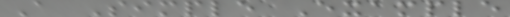A Simple Example
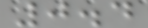0.4
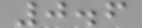0.6
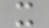x
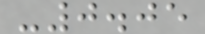-0.05
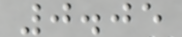0.05
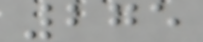275
